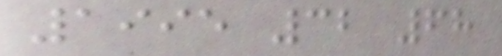1995 32 68
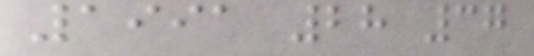1991 28 37
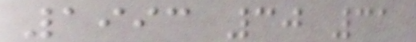1993 30 31
